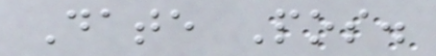Date Pos.
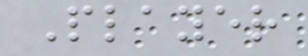Player
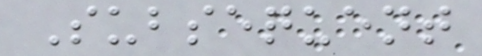Subsequent
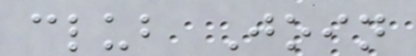club Join
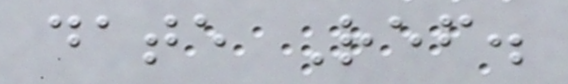date Ref.
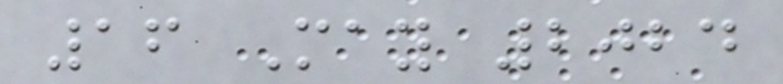16 May 2024
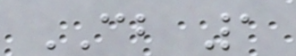CB 1
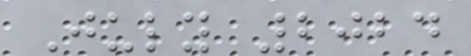July 2024
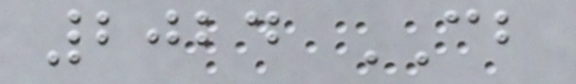2024 CB
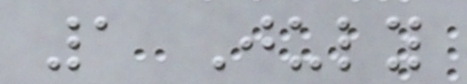1 July
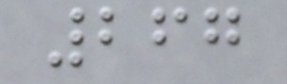267
